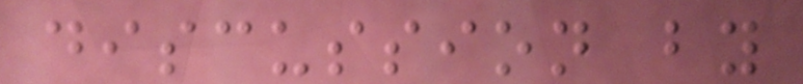discussion by
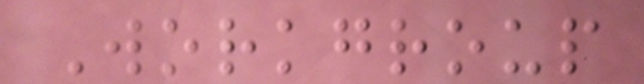Workgroup
